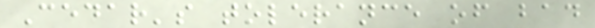Cedar's tolerance of bad
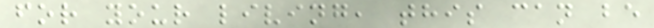for your living, this can be
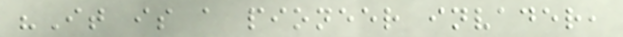"It is a pioneer invader,
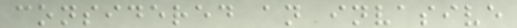considered an invasive
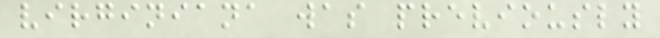virginiana was previously
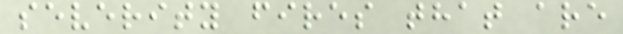severity fires that are
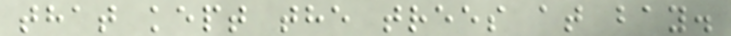that kept the trees at bay.
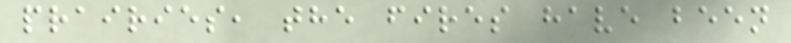prairies, the fires have been
